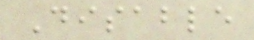Disable
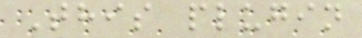This plugin
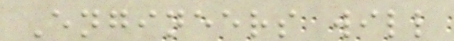Engineers will
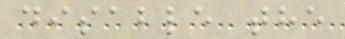disable the
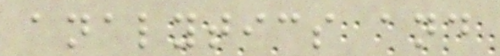analytics and
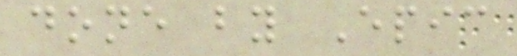done by Epic
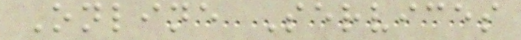Online Services
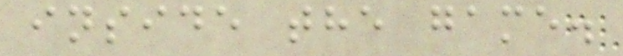inside the game.
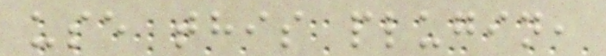use this plugin,
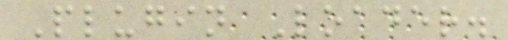Plugin Loader.
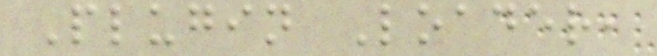Plugin Loader,
